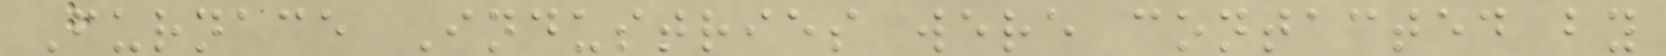Furnace Industries were contacted by
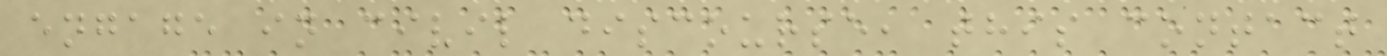engage in civil discourse, this contact
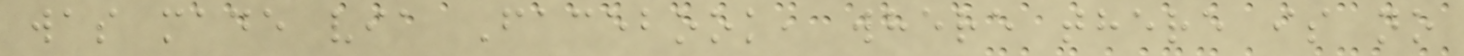was made via Facebook, where there is no
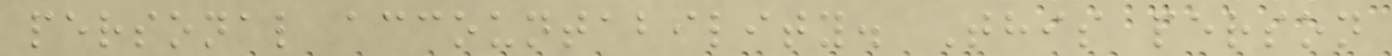personal accountability. This person
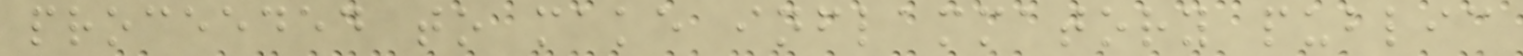proceeded to make inflammatory public
